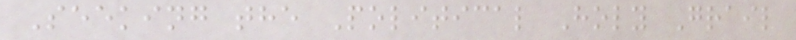Seeking the Political Holy Grail
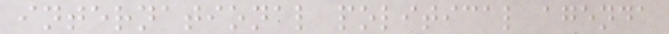international political agenda
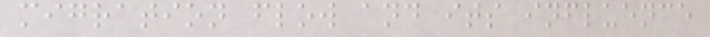migration flow and its influence
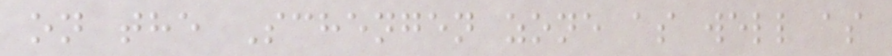on the Schengen zone as well as
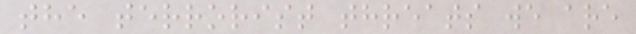the terrorist threats we are
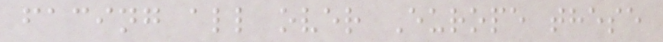facing all over Europe these
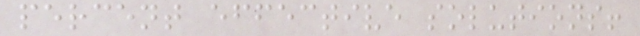percent effective solutions!
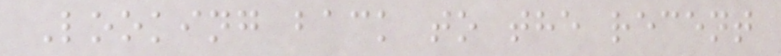Looking back to the recent
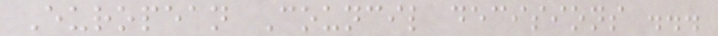European Council decisions ...
